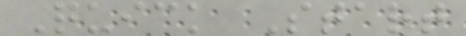Quick Start
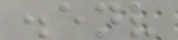.env
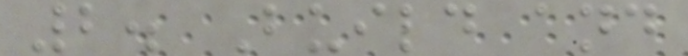2. Build and
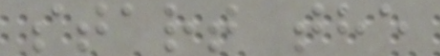start the
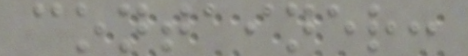container:
